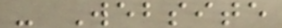- Website
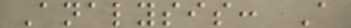Analysis: A
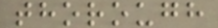thorough
